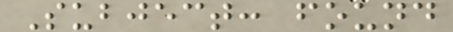Subject: found
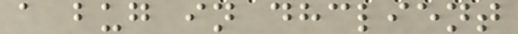a bug in dhclient
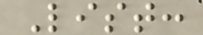List:
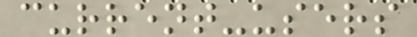current-users
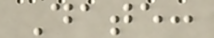Date:
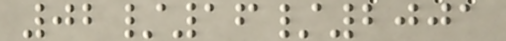02/16/2001
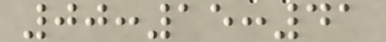00:15:41
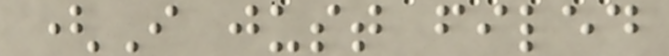(I just filed
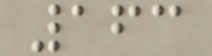163
